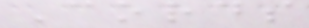Cords
